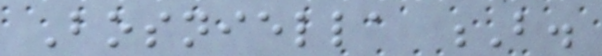Bosniella B.
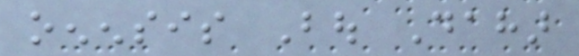oenensis Bou Dahar
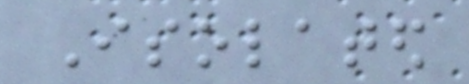Isolated
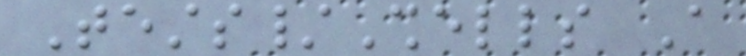Tests/Shells A
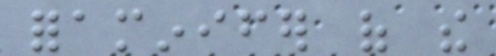foraminifer of the
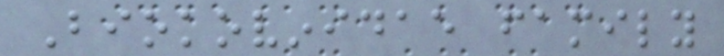Biokovinidae family
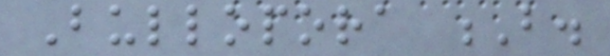Bullopora B.
